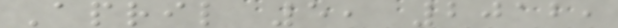April 5, 2012,
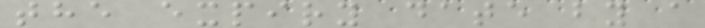the expiry date by a
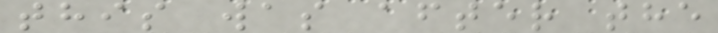this was after the
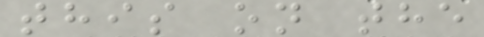this on the
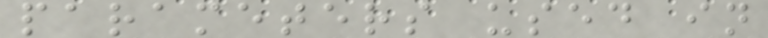parameters used in
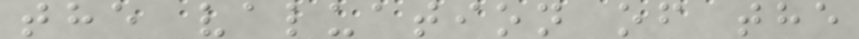the valuation of the
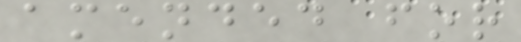amended for
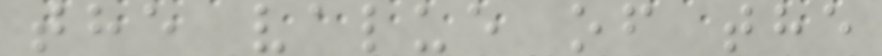the value of the
